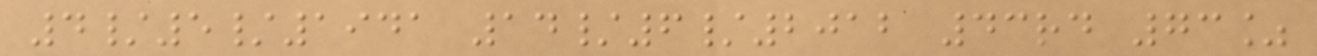4/5/1941 14/6/2012 43rd 73%
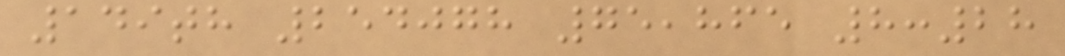149th 254078 75,865 8:28
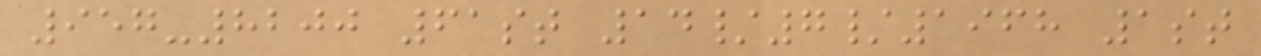957-8200 61st 14/7/1968 1st
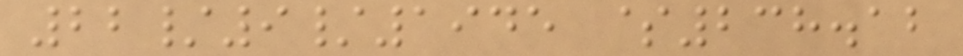22/9/1945 $238.12
